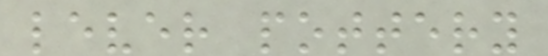lever pottery
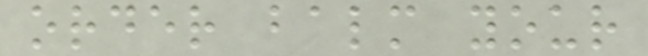order balm your
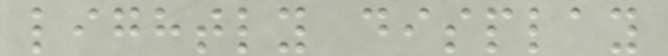lightly display
